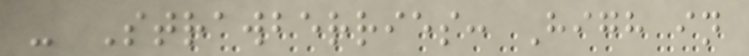- Strawberries: High in
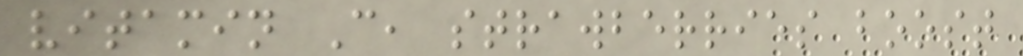vitamin C, strawberries boost
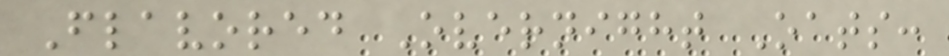Flavored Overnight Oats:
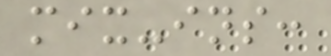mix-ins:
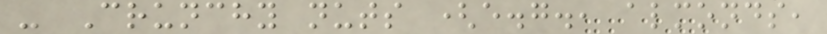- Crunchy nuts (e.g., almonds,
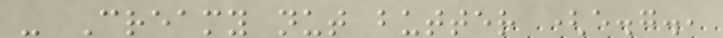- Creamy nut butter (e.g.,
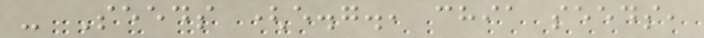- Seeds (e.g., chia seeds,
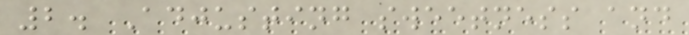2. Adjusting sweetness and
